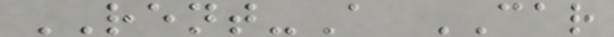RENT-A CAR
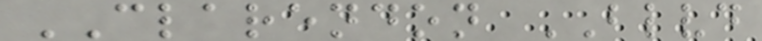CLARENDON BLVD
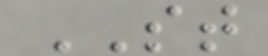ST
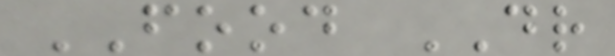FOOD DR
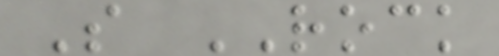S ROCK
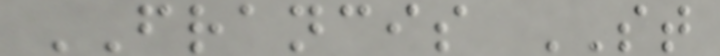FRANCIS ST
